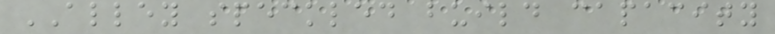ALLEY speckled build capacity
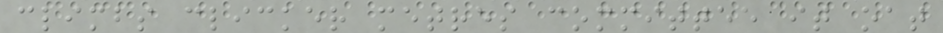climbs clicker metres committee it oat
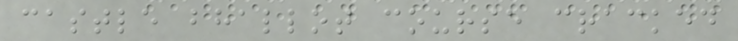castle bhallot course cracked
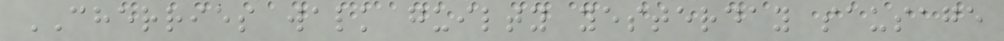CHERRIES walk guilty yesterday sausage
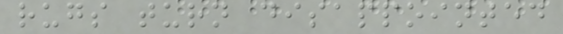rugs turn disappointed
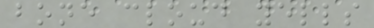bone cloud yells
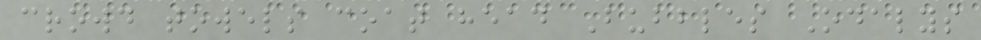crowd towels coat head Bubbles Odalys
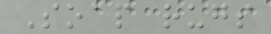Soap rugs
